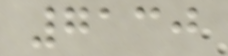7130
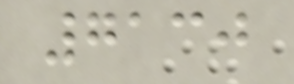7130
